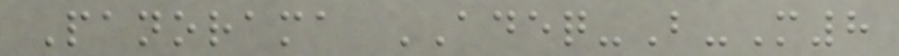Panorama ADEQ-B-M8
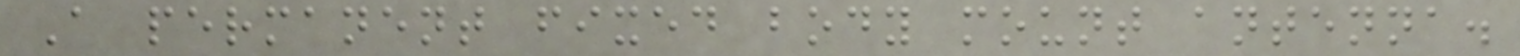A permanent fixed body mount antenna.
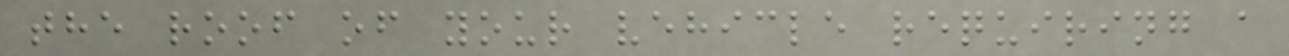the roof of your vehicle requiring a
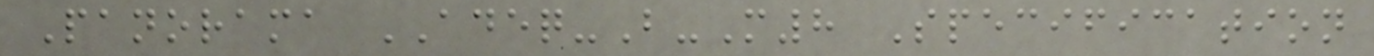Panorama ADEQ-B-M8 Specification
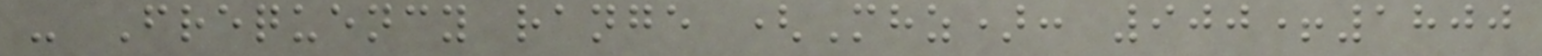- Frequency range (Mhz): 900+1800
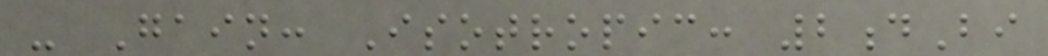- Gain: Isotropic: 2dBi
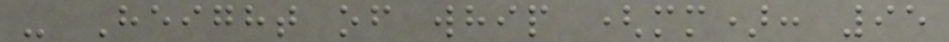- Height of whip (mm): 95
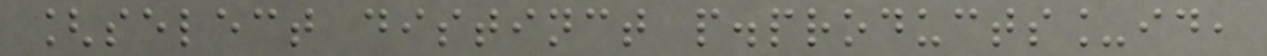[select distinct p.products_id,
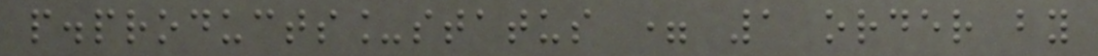p.products_status = 1 order by
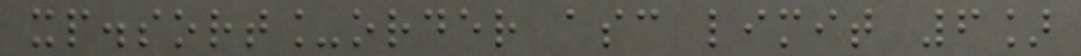xp.sort_order asc limit 6]
